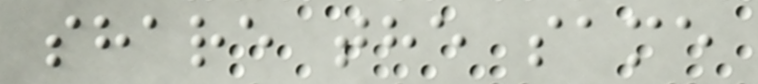share the same
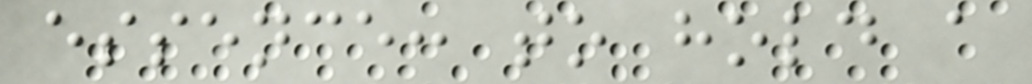essence: to hold a
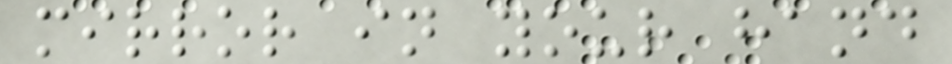mirror in your hand
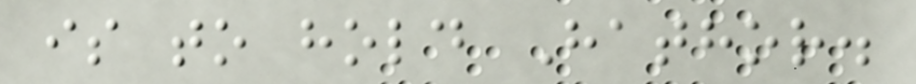is to hold Hathor.
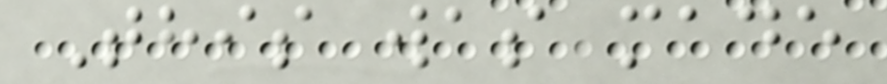This was made
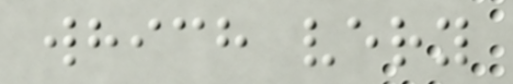which very
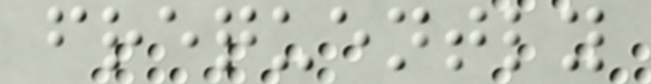frequently
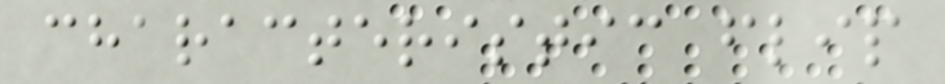characteristic flip
